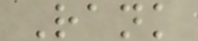Rank
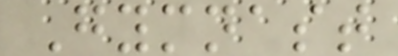Gymnast
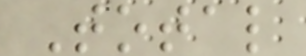Total
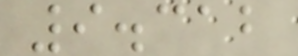9.312
